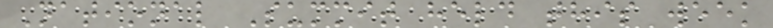National Summit held this week
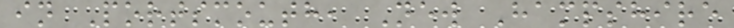in Portsmouth, New Hampshire
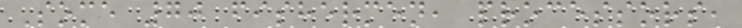Some 70 fishermen, processors,
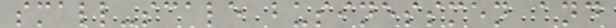small-scale businessmen and
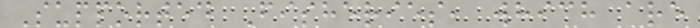Supported Fisheries, which are
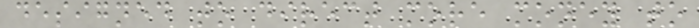designed to direct more money to
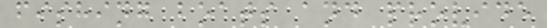fishing boats and provide
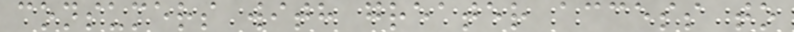consumers with greater access to
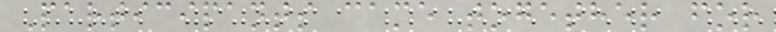Participants came together for
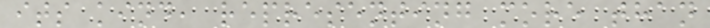its kind, representing more than
